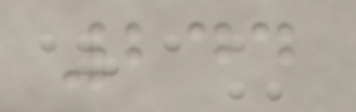244
